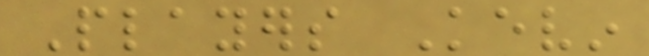Players Kevin
